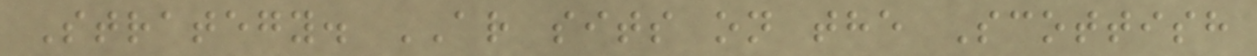Strategy. AR sits on the Scottish
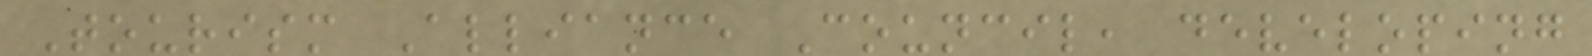Tourism Alliance Council, developing
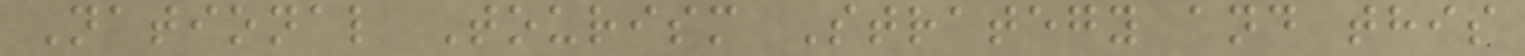National Tourism Strategy and this
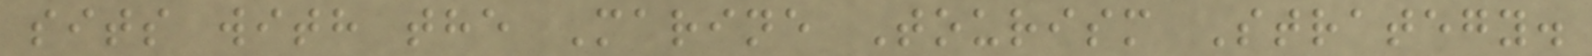sits with the Marine Tourism Strategy.
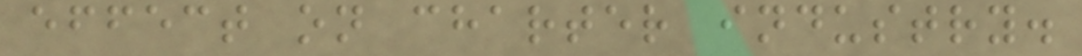effect on charter industry.
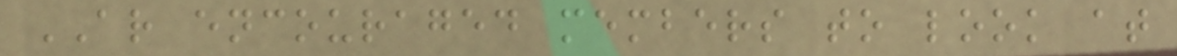AR encouraged members to look at
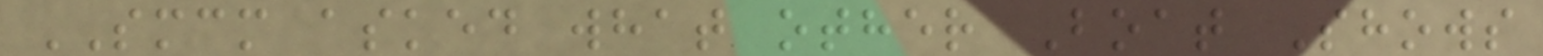SMCM asked what other Boat Shows
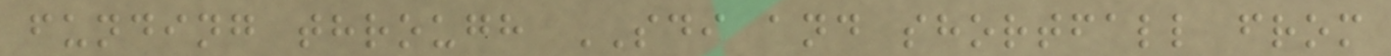funding through SDI and shortfall from
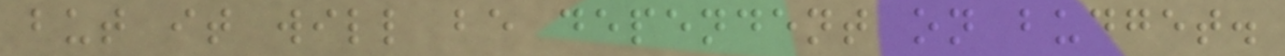but it will be dependent on budget.
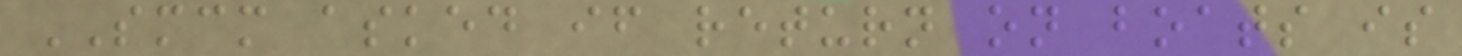SMCM asked if return on boats is
